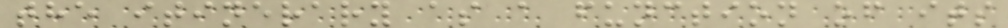the itinerary as a function of its
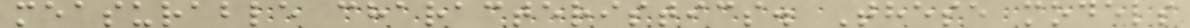measurable characteristics. These models
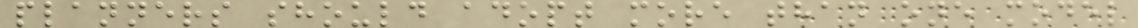planners should adopt more than one model
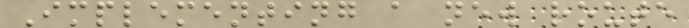Implementing a new route
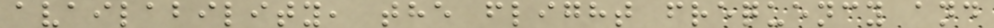availability, the flight frequency and
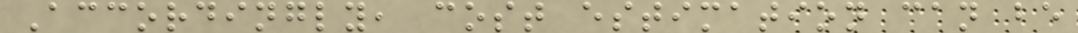Accordingly, cost estimation can be
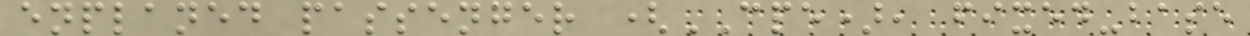enplaned passenger (CPE), fixed-base
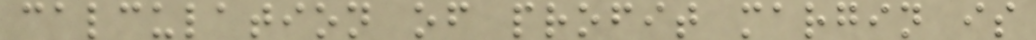calculation of profit margin is
